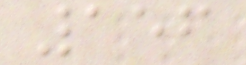156
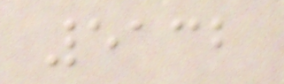5132
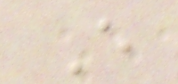E
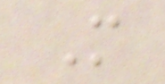M
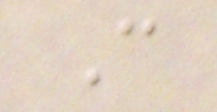C
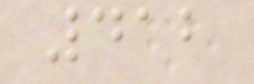412
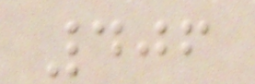406
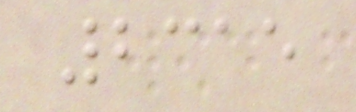2315
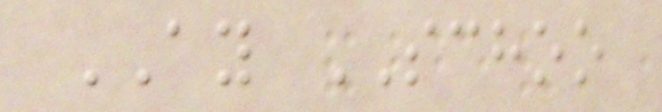AY SCHOO
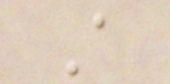A
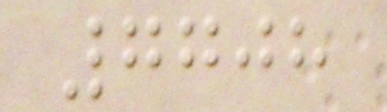7708
